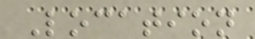Location
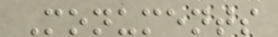Monuments
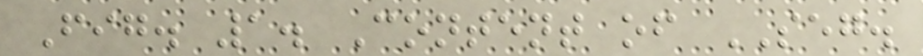Fig. 1. Content of SEG.
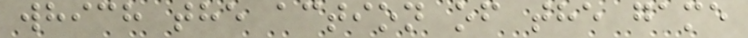which the action of the game
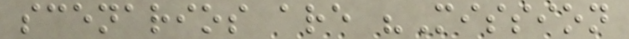scenarios are "Mission
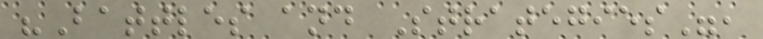"Battles and Strategies",
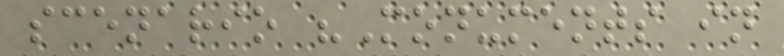scenario "Monuments in
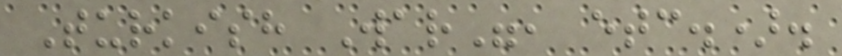Turkish War", etc.).
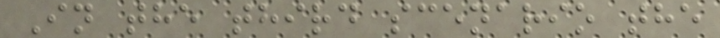In the third scenario the
